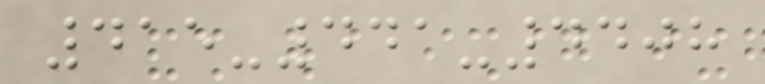415-441-4408
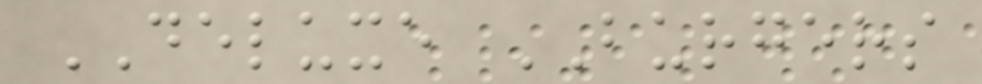DELUXE BURGERS
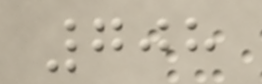708
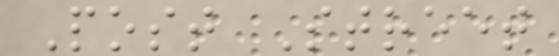Post Street
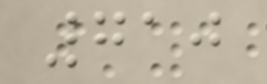710
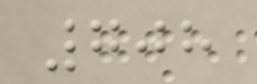708
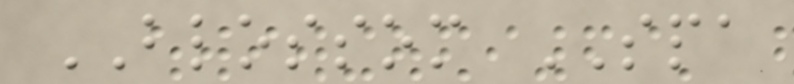BLOSSOM SPA
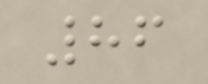86
